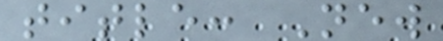title: New
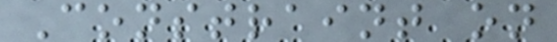Constraint on
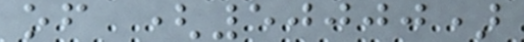of (50000)
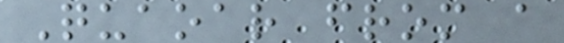Quaoar from a
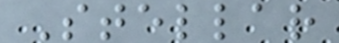Stellar
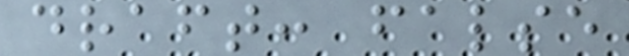draft: false
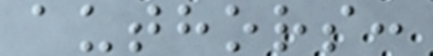authors:
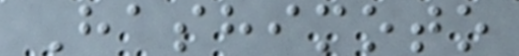Hashimoto
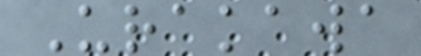Urakawa
